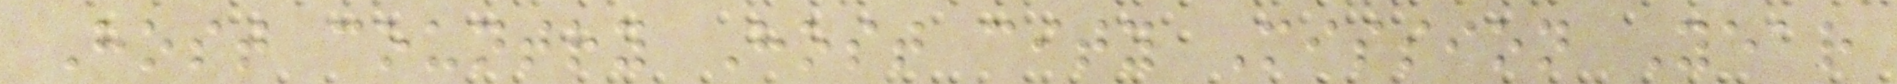Host country Host city Mission Year
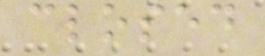closed
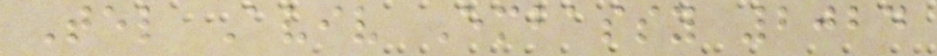Tel Aviv Embassy 2024
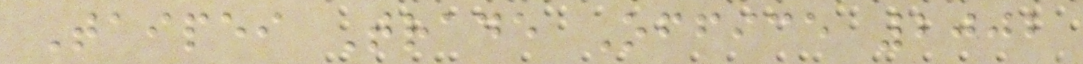Taipei Trade Office 2002
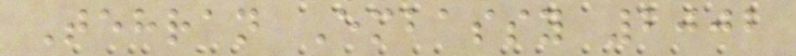Tehran Embassy 2002
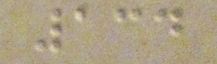134
